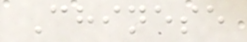Chinese
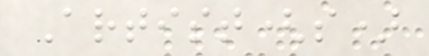Artist(s)
